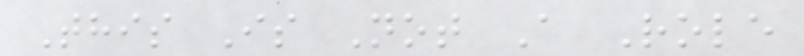This Is Not A Role
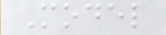Model
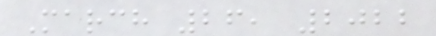March 26, 2022
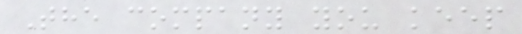The company you keep
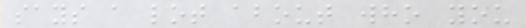says a lot about who you
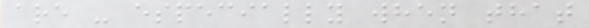are - especially when that
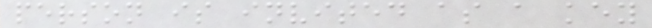person is invited as a key
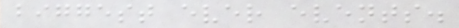biggest ever events.
